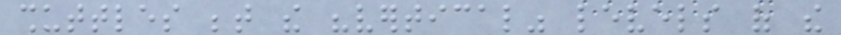shuttles between the "vertical" levels of the
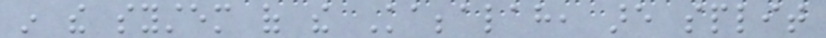in the system of the Kabbalah, are split
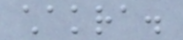chakra.
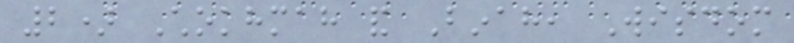2) Chokhmah and Binah, Wisdom
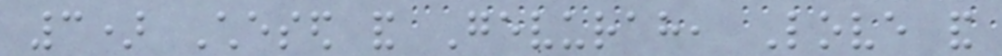3) Chesed and Gevurah, Love and
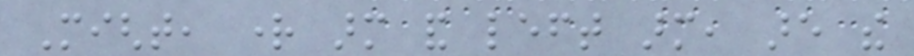Might, right arm and left arm, are the
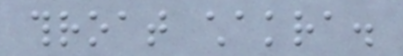throat chakra.
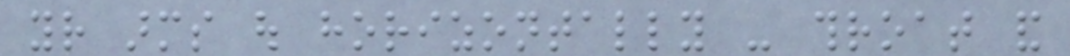your arms out horizontally - throat and
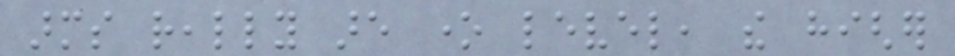arms really are one level, the higher
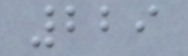229
